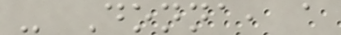- Donna, a
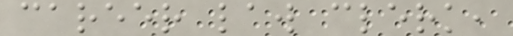career law clerk,
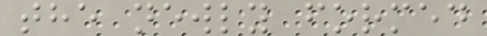the newly formed
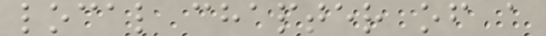local chapter of a
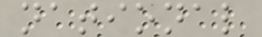national
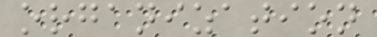organization
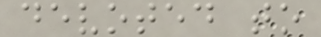devoted to
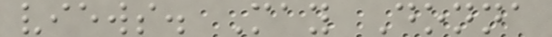views. May Donna
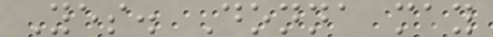Yes. Donna may
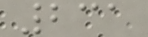231
